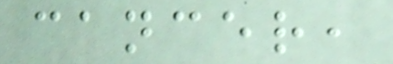cancer,
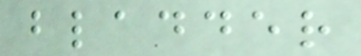bladder
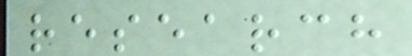research
